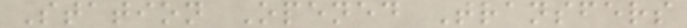Station Opened Transfers
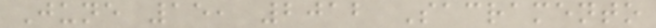June 15, 2012 Sacramento
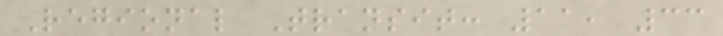Regional Transit: 11, 33
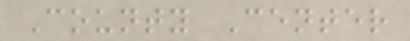County Center
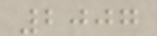2007
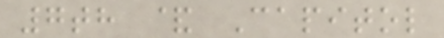7th & Capitol
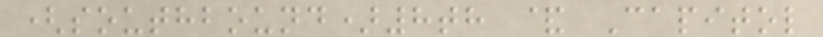(southbound)8th & Capitol
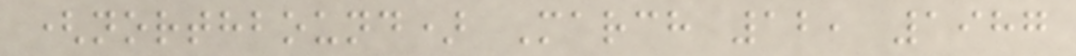(northbound) March 12, 1987
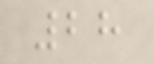28
